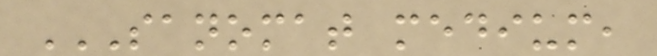SANOMAT MEDIUM,
